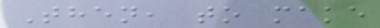Then, to make
